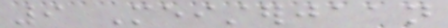9 Meisterjaan
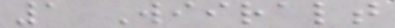1 Wiiralt
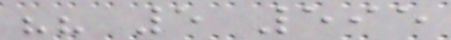"" 5 595
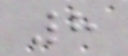8
